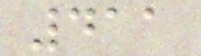411
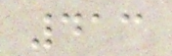413
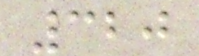320
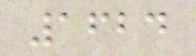1624
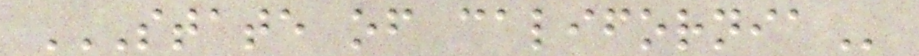STATE OF CALIFORNIA
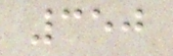350
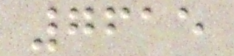7615
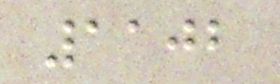1102
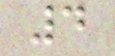4
